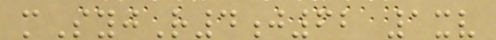mSyjR4j62 1xv
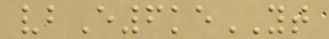vbE6keYT
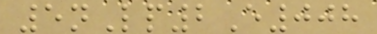5nLp2E008
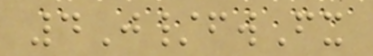4J/fwFx
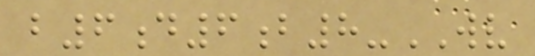b6d6b8-WV
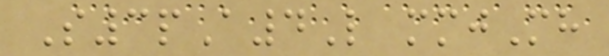S3pA4L mmjMh
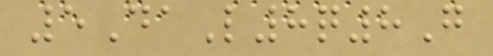5DaL8q8G
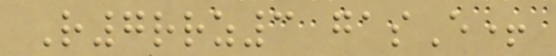R7rrz3 gasE+
